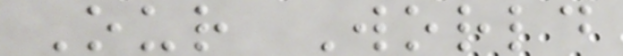Our World
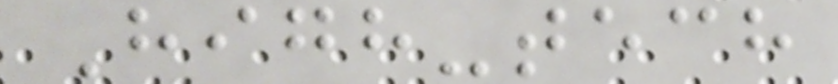High-tech
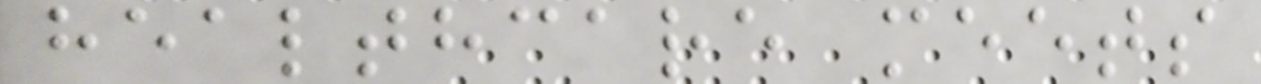healthcare meets
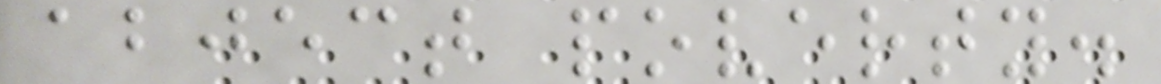abject poverty.
